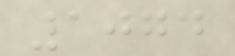1074
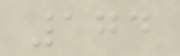174
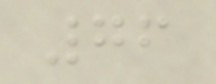76
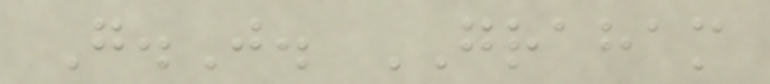G.J. GRAHAM
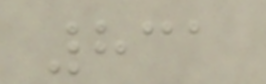831
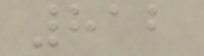812
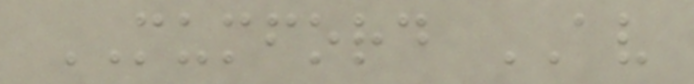MUMFORD AV
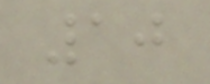10
